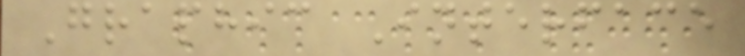Graphic Interface
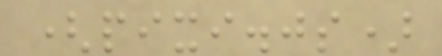(pixi.js)
